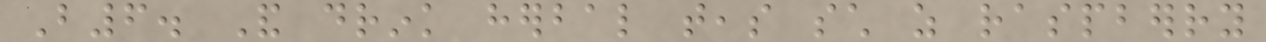B6. And drink herbal teas such as raspberry
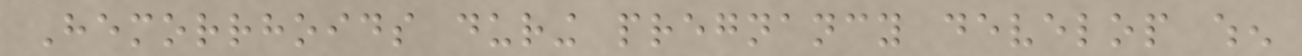Hemorrhoids during pregnancy develop when
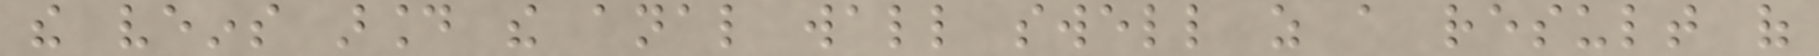the veins around the anal wall swell as a result of
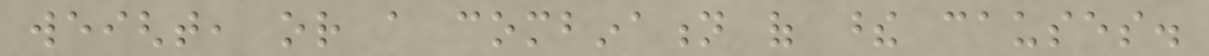weight, or a combination of these causes.
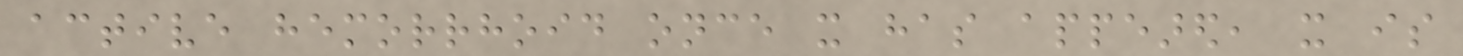active hemorrhoid once it has appeared, it is
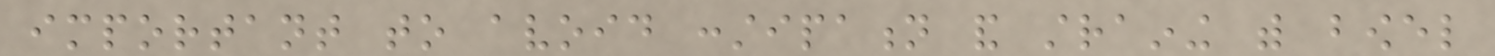important to avoid constipation and straining with bowel
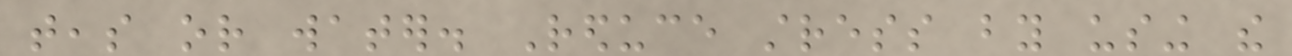teas or water. Reduce stress by using the
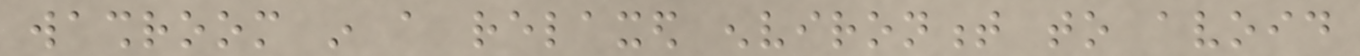washroom in a relaxed environment to avoid
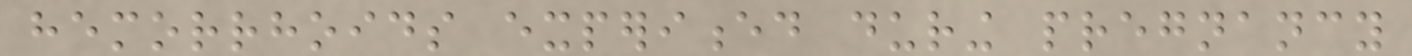hemorrhoids experienced during pregnancy
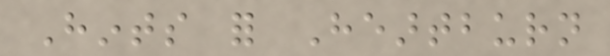Hints for Heartburn
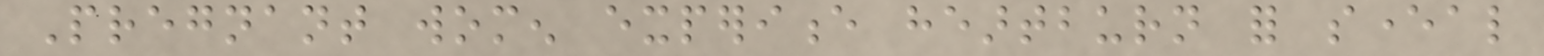Pregnant women experience heartburn for several
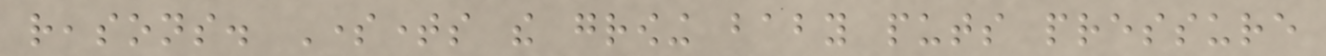reasons. Sometimes the growing baby puts pressure
